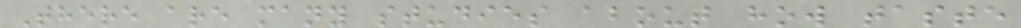There are many studies about how taste
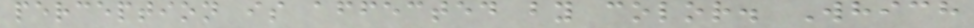perception is affected by color. Which
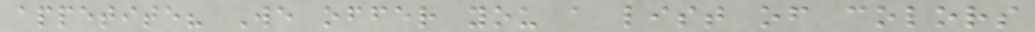appetite? We offer you a list of colors
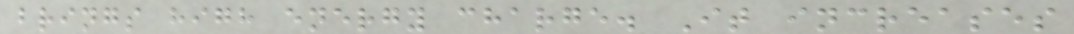brings high energy charge. It increases
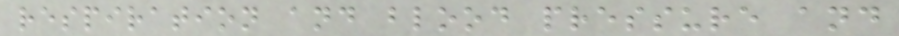respiration and blood pressure and
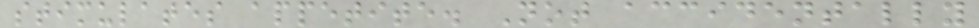stimulates appetite. Not accidentally
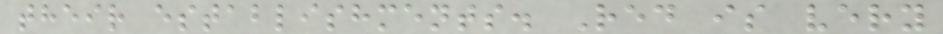their establishments. Red is very
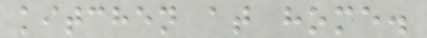kitchen at home.
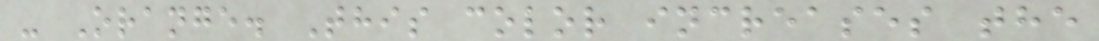- Orange. This color increases the
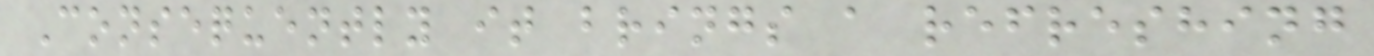Consequently it brings a refreshing
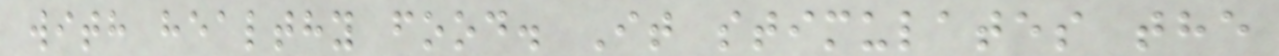with healthy food. It stimulates the
